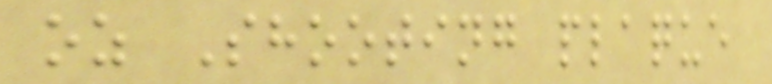oz Shooting plaque
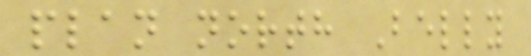plan north Belly
